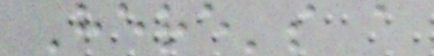Here's a
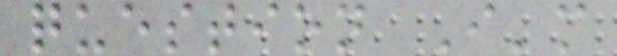question I'm
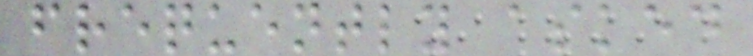frequently asked
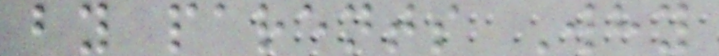by parents Why
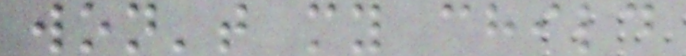won't my child
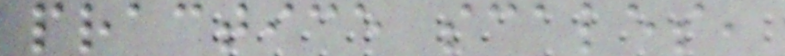practice scales,
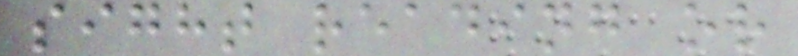sight reading or
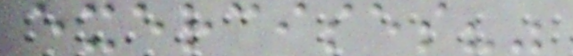exercises?"
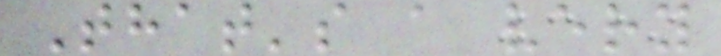That's a very
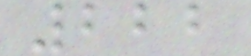222
